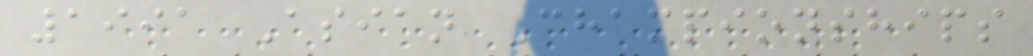1991 Asian Championships
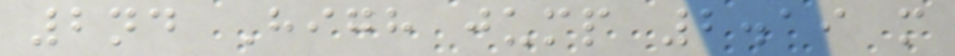2nd High jump 2.19 m
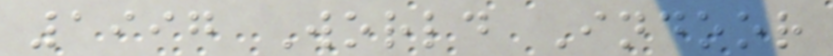1997 World Indoor
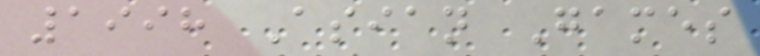1998 Asian Games
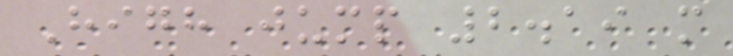High jump 2.19 m
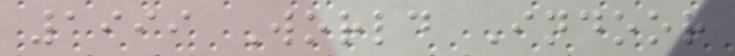1999 World Indoor
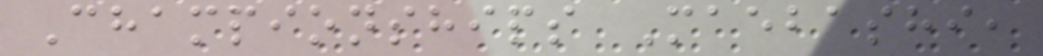Championships Maebashi,
